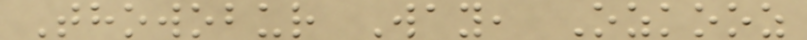Thowobur Way, Ozkooz
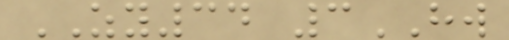ZY34 3HW
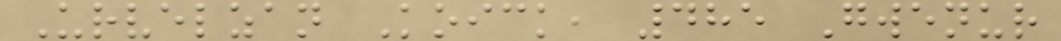Urvelzan Koick, 485 Gwenur
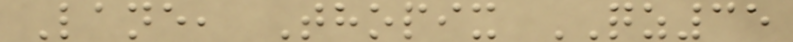Lane, Thopix QZ35
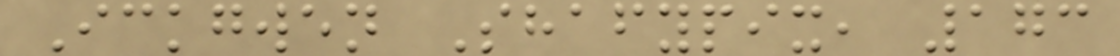Ickgwen Shafypix, 173
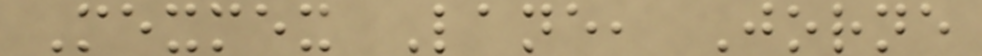Mexmex Lane, Jorne
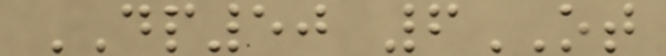DP50 6OT
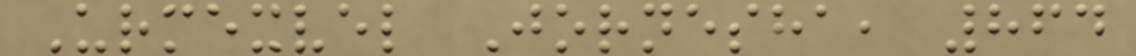Urmexvel Jornesha, 864
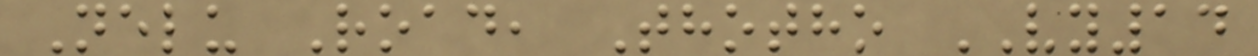Nelu Road, Thotho VY14
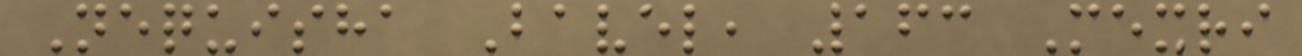Nequisha Bavel, 163 Mexri
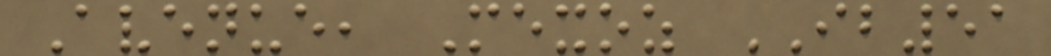Avenue, Mexoz IB51
